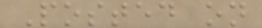Posted on
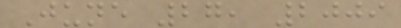June 27, 2009
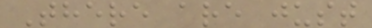There are just
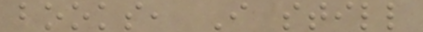books, I still
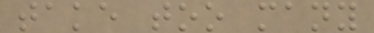take too many
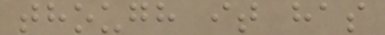though it has
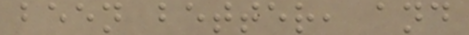been better, and
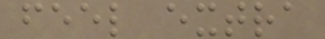feel extra
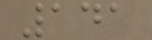141
